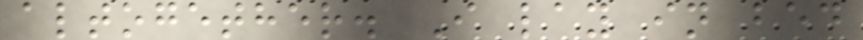altogether. I lay in bed
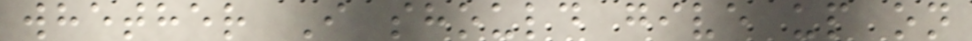whether I should give up on
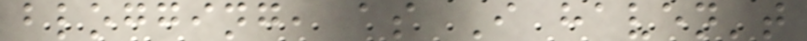blogging, as I haven't
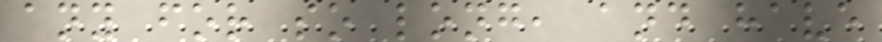any for so long, and have
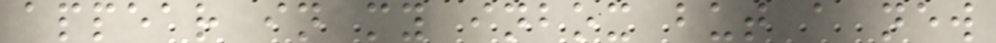appear in my inbox but a new
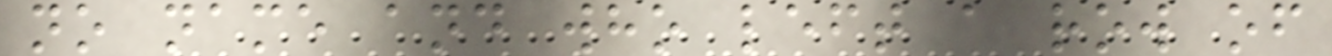no name and who left a row of
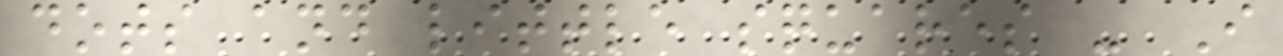dots and little squares - I
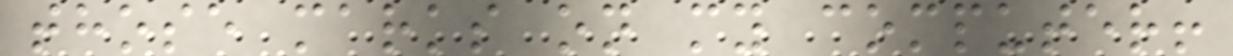those marks on my computer!
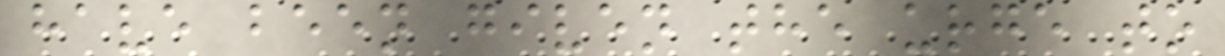have been given the urge to
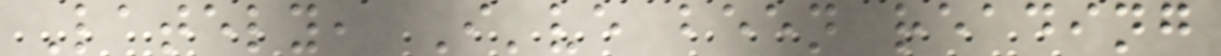Lately, I've been reading
